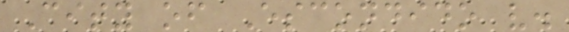City of Escondido v.
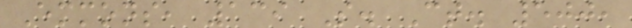Emmons, 139 S. Ct. 500,
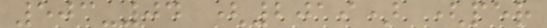503-04 (2019) (per
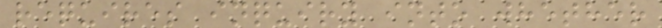requires inquiry into whether
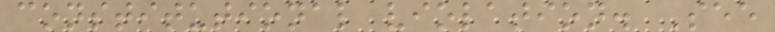constitutional violation. See
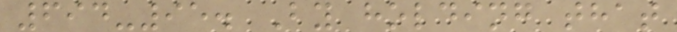694-95. By holding that
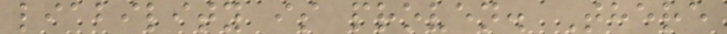liability is proven. There
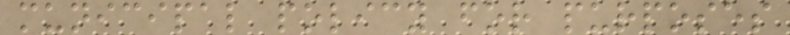municipal policy for purposes
